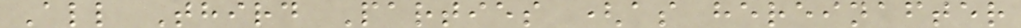All Third Parties (as hereinafter
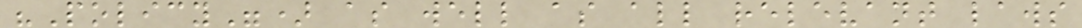"Policy") as well as all relevant laws
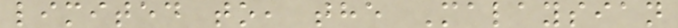limited to, the Malaysian
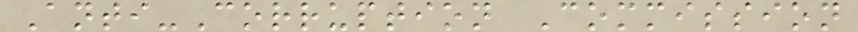Anti-Corruption Commission
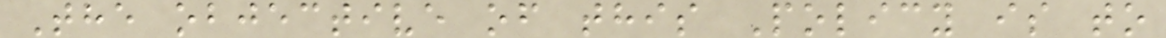The objective of this Policy is to
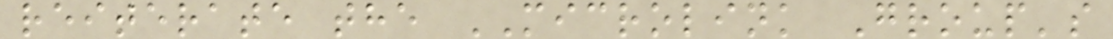reiterate the MICROLINK Group's
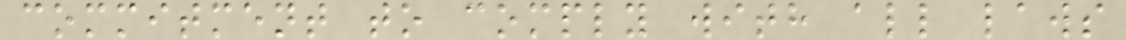commitment to comply with all laws
